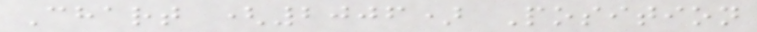Chart (2006) Position
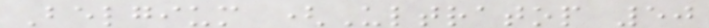Belgium (Ultratop 50
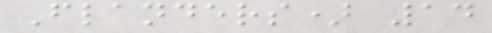Flanders) 14
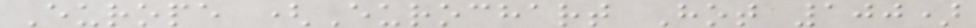Europe (Eurochart Hot 100)
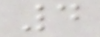4
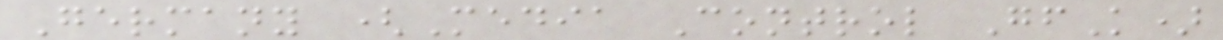Germany (Media Control GfK)
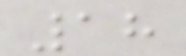18
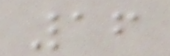16
